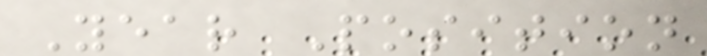Year Position
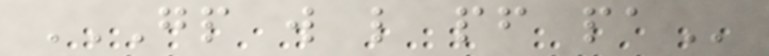GP W L PF PA
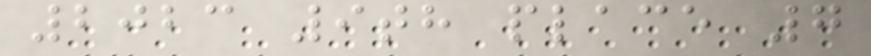2023 9th place 7
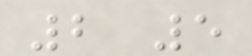2 5
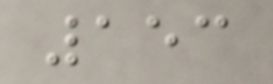153
